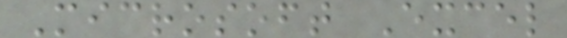Microsoft Excel
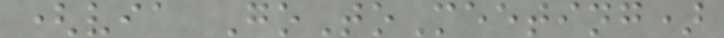(via GoToMeeting)
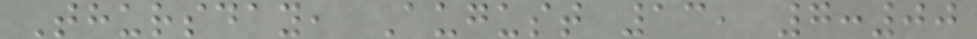Thursday, August 13, 7:00
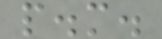p.m.
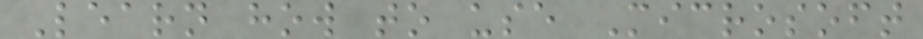Learn how to use Microsoft
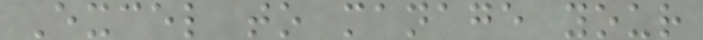Excel to manage your
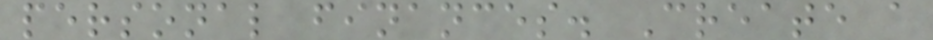personal finances. Create a
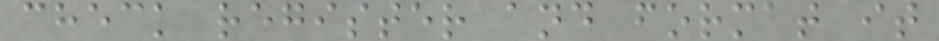check register and format it
